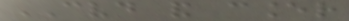CVD and cancer
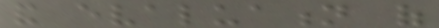and evaluation of
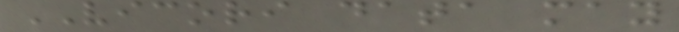VICORI data may
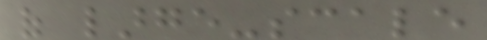of large-scale
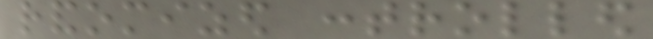randomized controlled
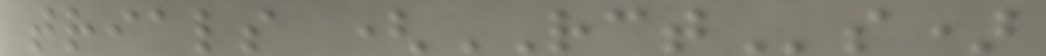trials (RCTs)
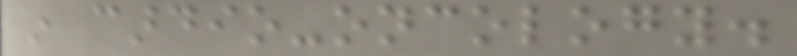in cardio-oncology.
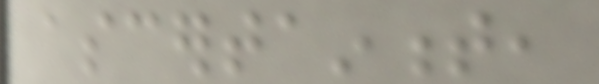ascertainment,
